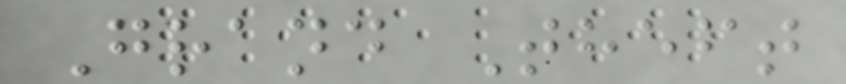Grand Theft
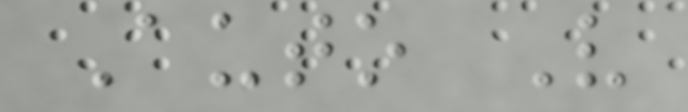Auto V
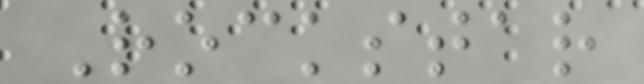Rockstar
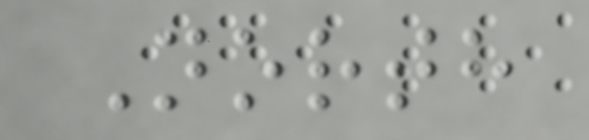North
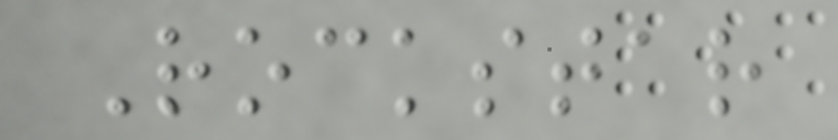Rockstar
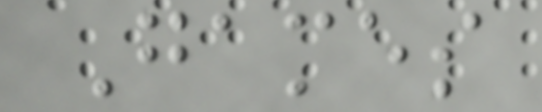Games
